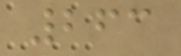263
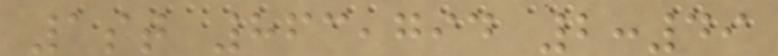1st 863,794 2:49
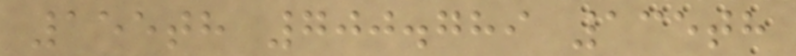155th 700.789 135th
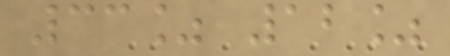33% 12%
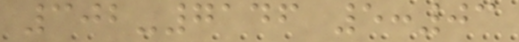302-7146 5:03
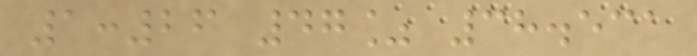1:26 47% 38.531
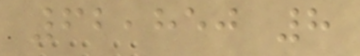62,850 8
